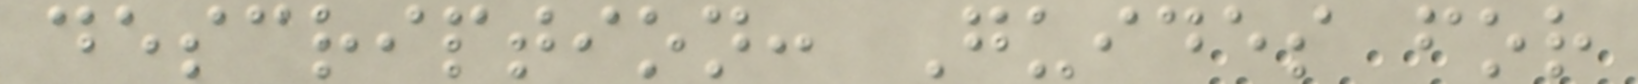description: Guides for
